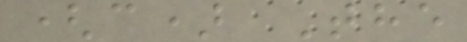(c) The
